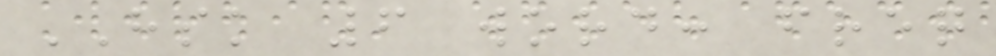HSK 6 word: freq
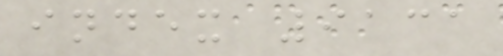index 9131
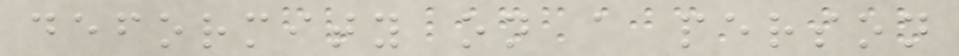deformity on a person
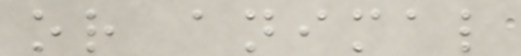or animal
